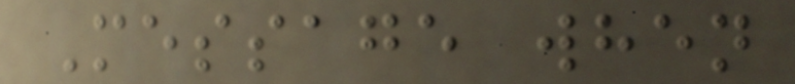Message when
